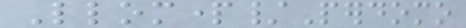Llompart/Perdomo
